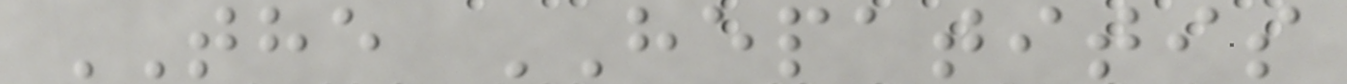THE HEPATITIS
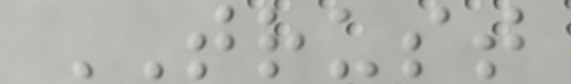TRUST
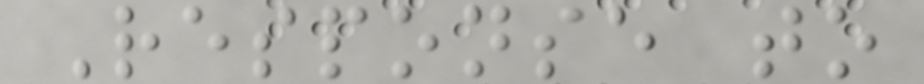Response to
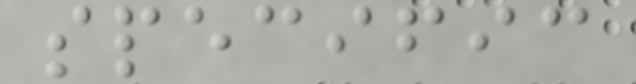specific
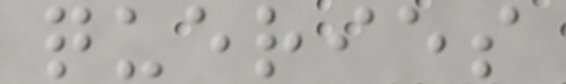queries
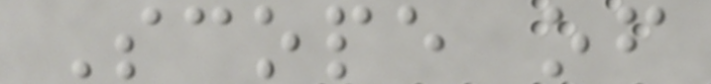Scope of
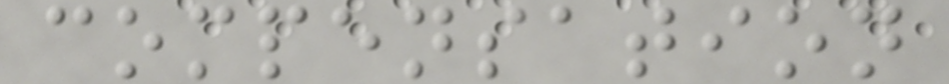compensation
